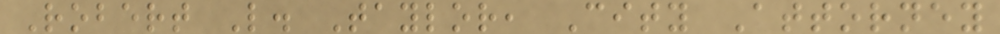Robert L. Taylor, City Attorney
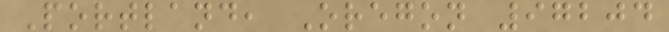Portland, Oregon 97204
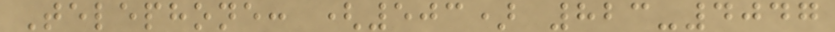Telephone: (503) 823-4047
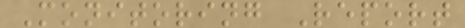Monitoring Report
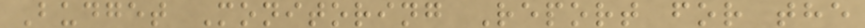Budget Monitoring Report for the
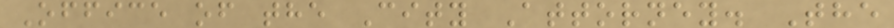Office of the City Attorney. The
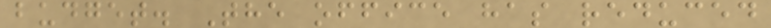budget. The office has reduced
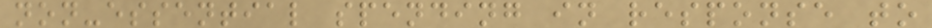non-essential spending in response to
